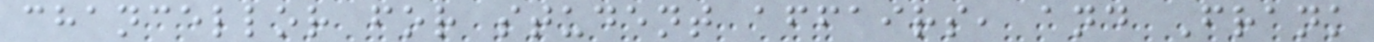chancellor for student affairs, and Frank
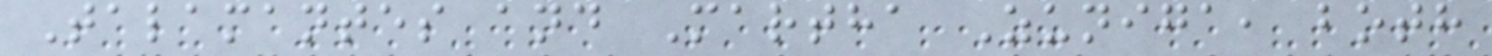Talamantes and Martha Zuniga, both
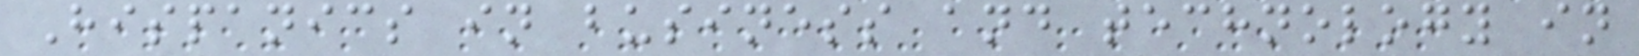Hispanics in business and technology in
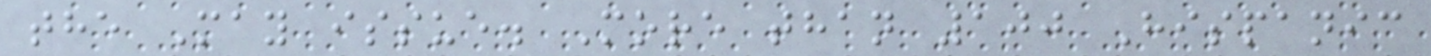the May issue. More than 100 Hispanic
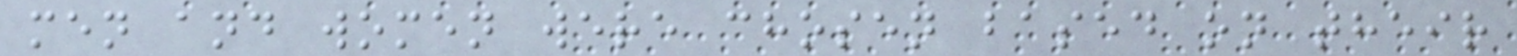men and women were chosen based on their
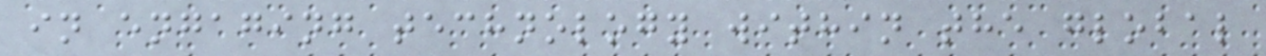in engaging technology within the global
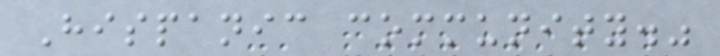Hispanic community."
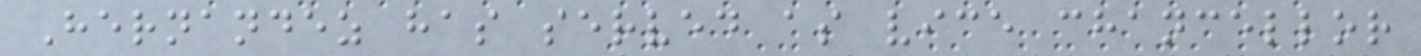Hernandez has served as vice chancellor
